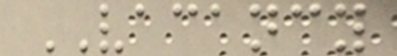VACANCY
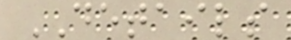DETAILS
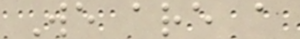We are a
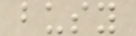busy
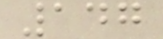147
